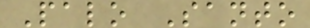Palo Santo
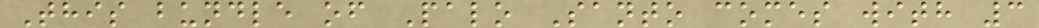This bundle of Palo Santo comes with 3
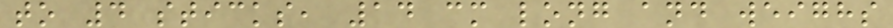to 4 sticks, 14 cm long and weighs
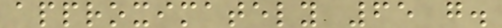approximately 65 g.
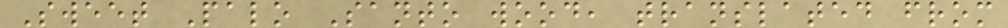Sweet Palo Santo wood, translated from
